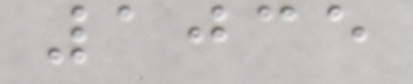1035
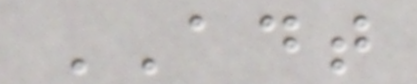ADT
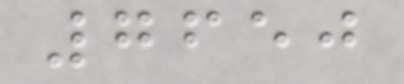7650
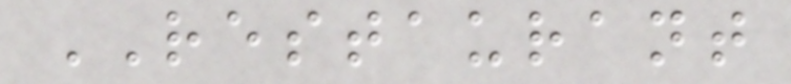RESTAURANT
